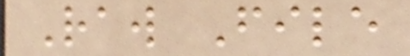Raw File
